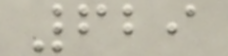629
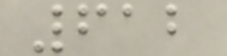612
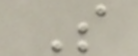S
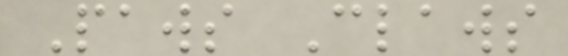Paws Claws
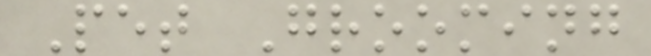Pet Grooming
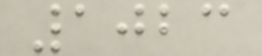1023
